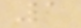1
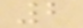2
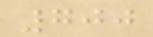700
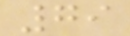79
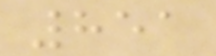851
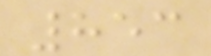853
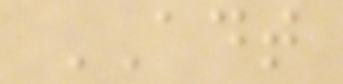ADT
